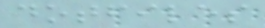dotfiles
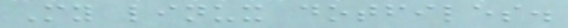My linux dotfiles.
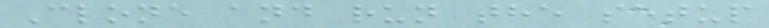Clone and run the setup
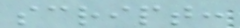script:
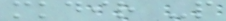mkdir -p
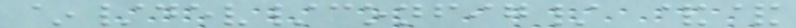~/dev/config/ &&
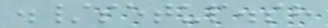./setup.sh
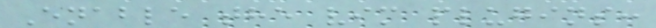Enable the vim plugins:
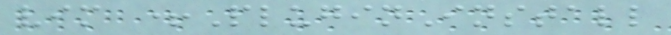vim +PluginInstall
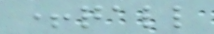+qall
